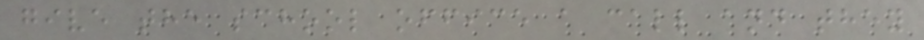give the school office a call and they
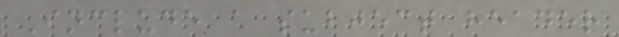Include a subject header
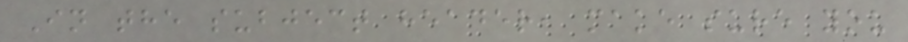In the subject header, make sure you
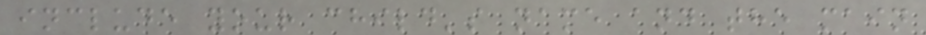include your child's name and the main
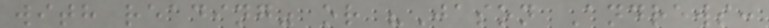with reading" or "Jason Andrews:
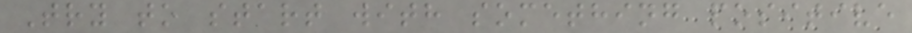Try to start with something positive
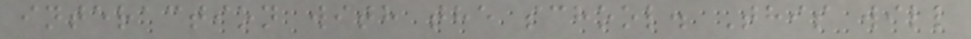interaction with the school. This will
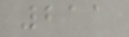211
